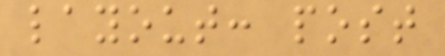layout: post
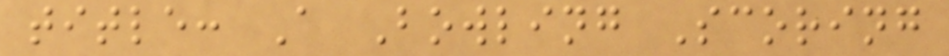title: A Bowling Scoring
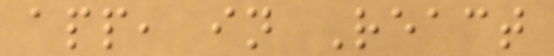app, in React
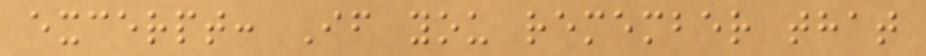excerpt: If you remember that
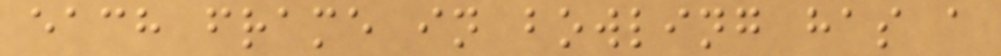each frame in bowling has a
